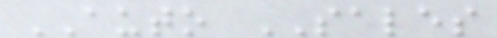AUTO SALES
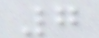7
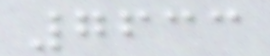7633
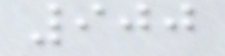900
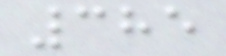385
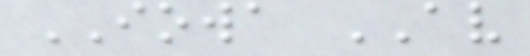IOWA AV
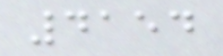4154
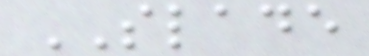SLADE
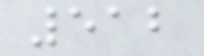512
